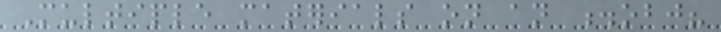Multiple materials on an .obj?
